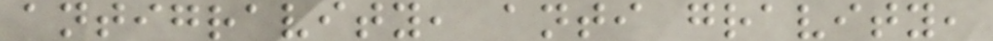antigravity, anti gravity,
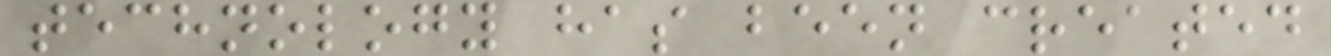technology has been created
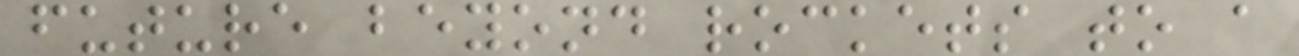future beyond rockets to a
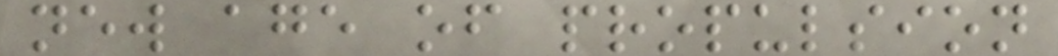new age of propulsion
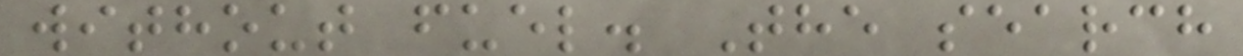without fuel. The search
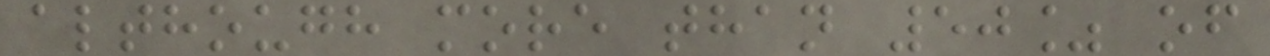although more than 50% of
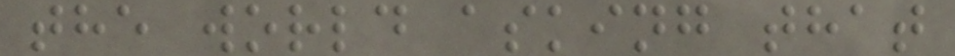the world asking that
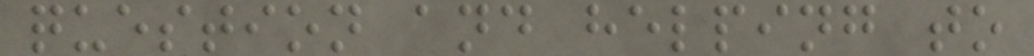question and helping to
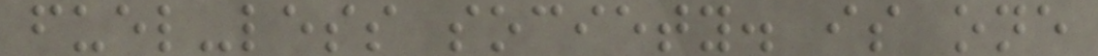fuel-less society. is one
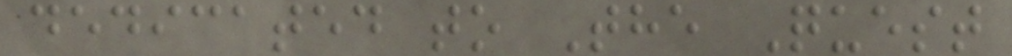dedicated to The Quest
